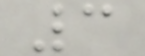3
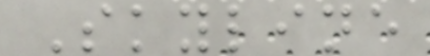Skyline
